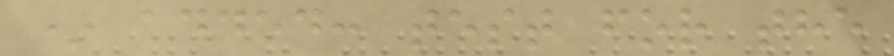* added: test for the
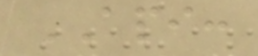API:
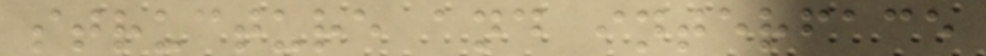structure and interface
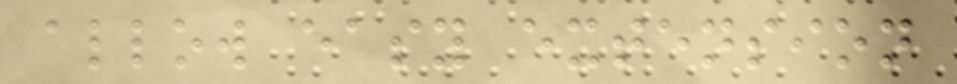allow easy extension
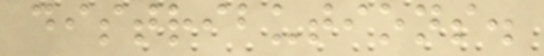distributions.
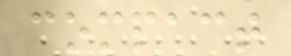compact
